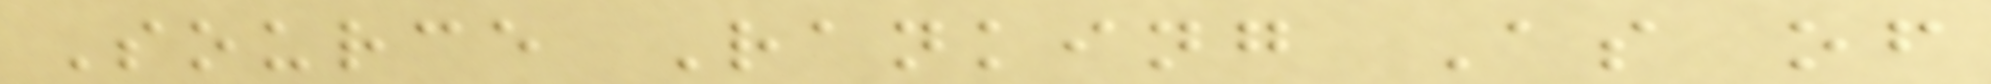Source Ranking As of
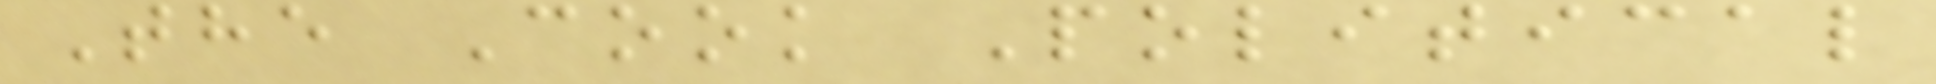The Cook Political
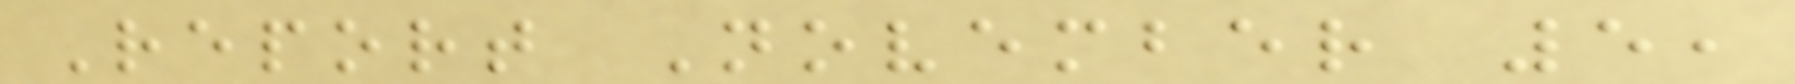Report November 5,
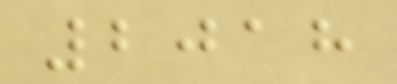2018
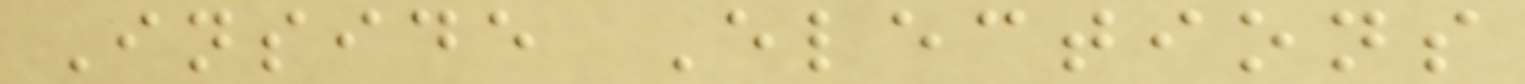Inside Elections
